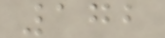172
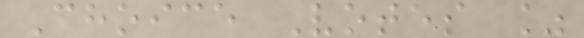Choice Votes %
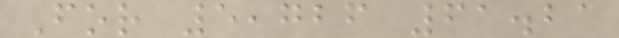For 5,726 61.21
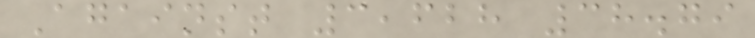Against 3,628 38.79
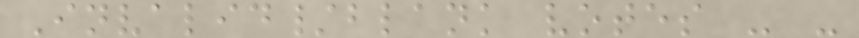Invalid/blank votes - -
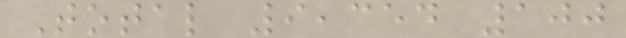Total 9,354 100
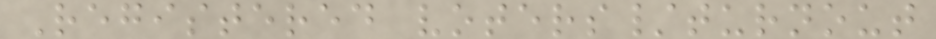Registered voters/turnout
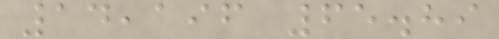14,196 65.89
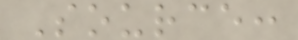Source:
